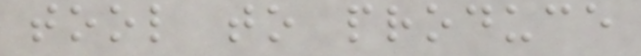tool to produce
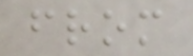from
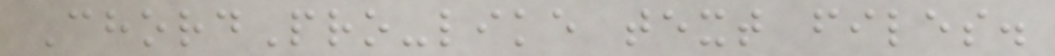ChordPro-like text files.
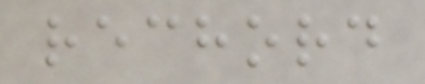rechord
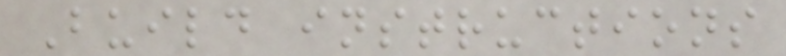Build instructions
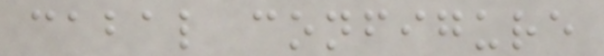cabal configure
